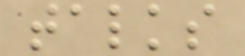talks
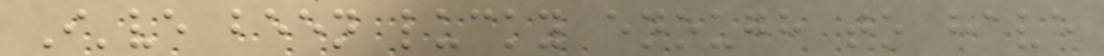I've been lucky enough to have
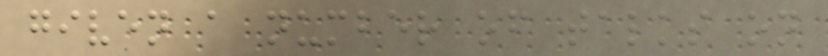given a number of talks on
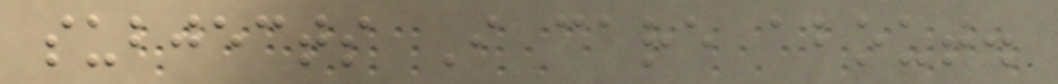subjects I care about.
